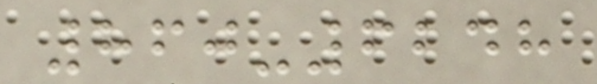860-6248
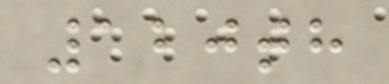120th
